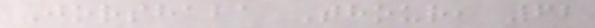Jorshaba Thour, 62
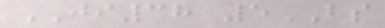JI38 5BS
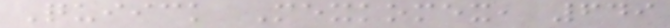Quiick Mexkomex, 649
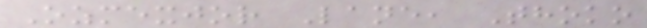Ozmexjor Lane, Thoko
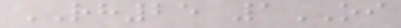RH25 1OI
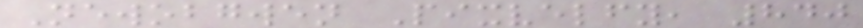Newobgwen Pixvelfy, 840
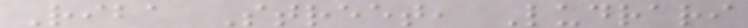Riba Street, Ludrari
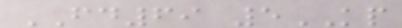FD69 5KP
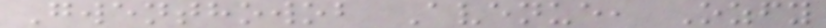Gwenthowob Avenue, Ozfy
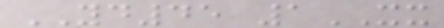YD45 1XX
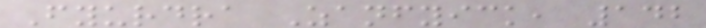Fyurdra Zanfyick, 142
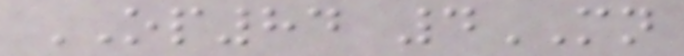OP84 4MN
